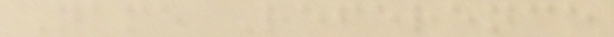Name Reference
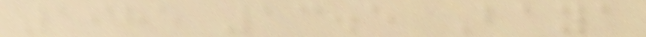1985 13.5 Baya
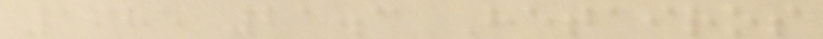1985 21.3 Hetairos
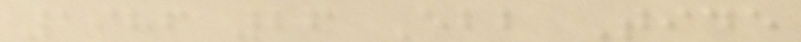1986 26 Ebb Tide
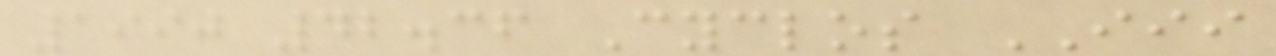1990 42.36 Cyclos III
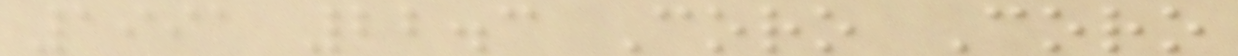1991 22.3 Coro Coro
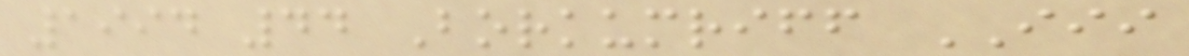1994 44 Borkumriff III
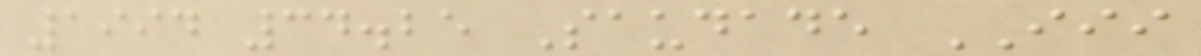1994 34.25 Saudade III
